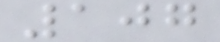107
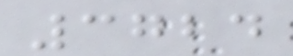3724
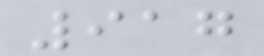917
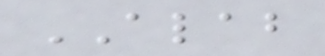ALAB
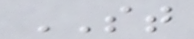ST
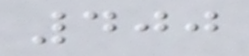400
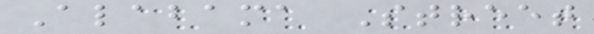Alabama Street
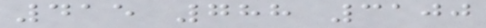415 788 3100
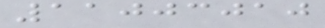11003010
